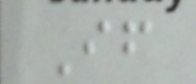If
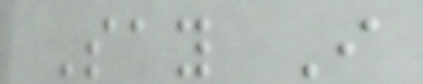Say I
